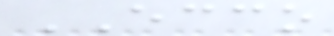ECCO
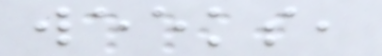weeks,
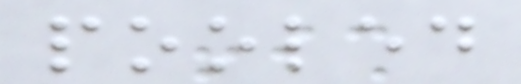pooled
